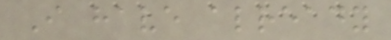I have already
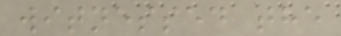witnessed the
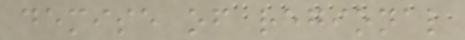demise of regional
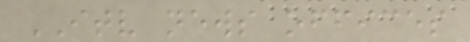ITV news offices
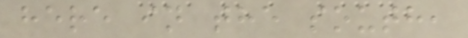here in the south,
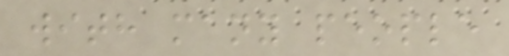with many people
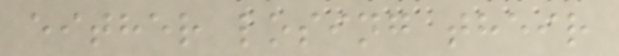either losing their
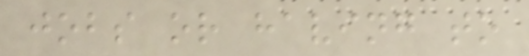jobs or having to
